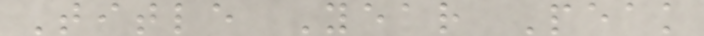Title Year Peak
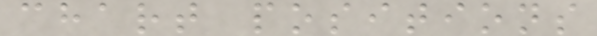chart positions
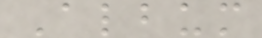Album
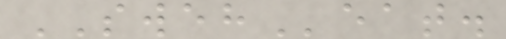SWEHeat.
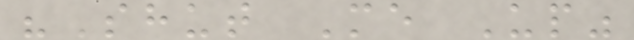"Shut Me Up"
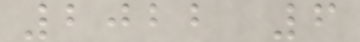2022 6
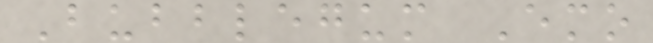Bubblegum Emo
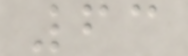63
